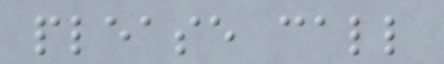please call
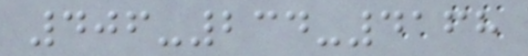406-234-4168
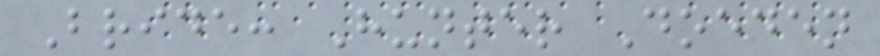Bride: Hunter Doeden
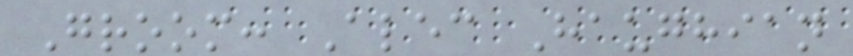Groom: Alec Haughian
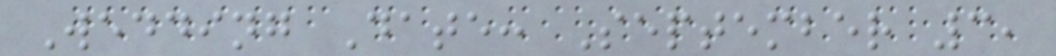Wedding Date: September 3,
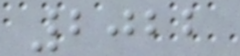2022
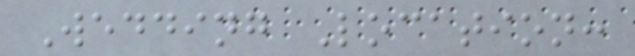Wedding Location:
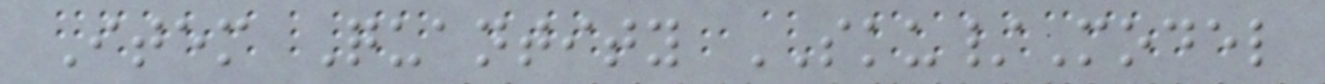Item Quantity SKU/Model
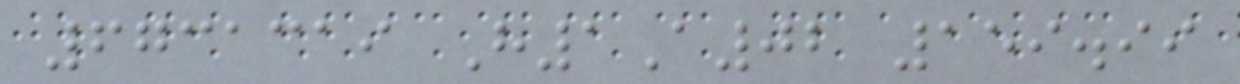6731319 H1A02 159.99
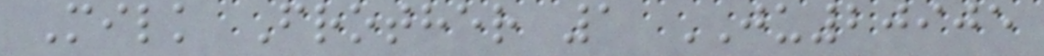Milk Frother 1 JU20905
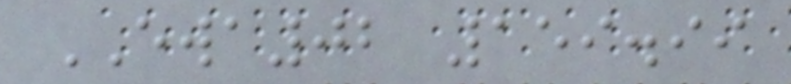EWA02 159.99
